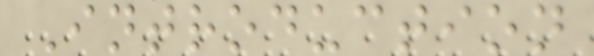Introduction
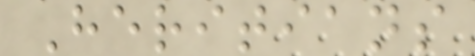Heritians
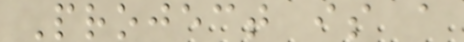Project is a
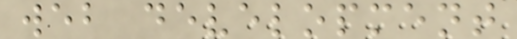web development
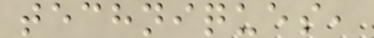techniques,
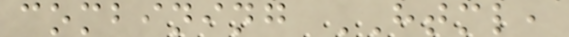combining HTML,
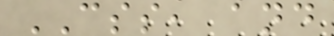CSS, and
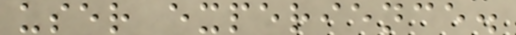user experience.
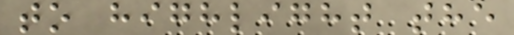to highlight the
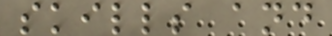skills and
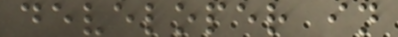developer in
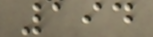194
